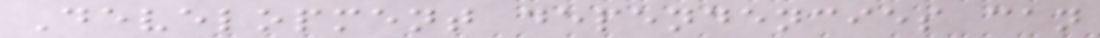Development dependencies can
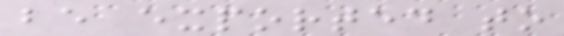be exported to
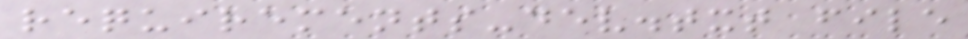requirements-dev.txt file
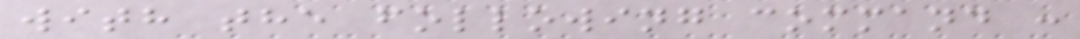with the following command :
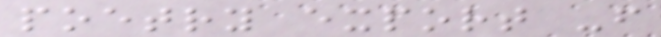poetry export -f
